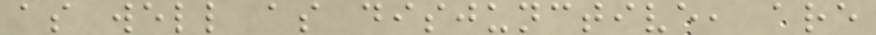as well as disjunctive, are
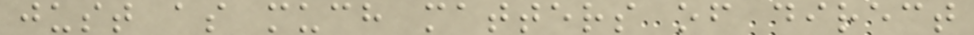just as much matters of direct
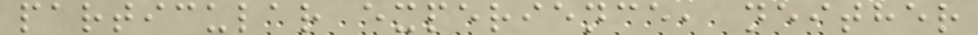particular experience, neither
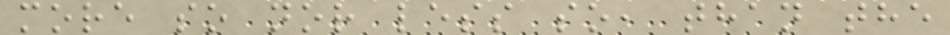more so nor less so, than the
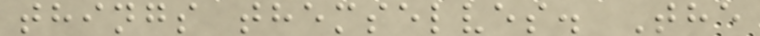things themselves. The
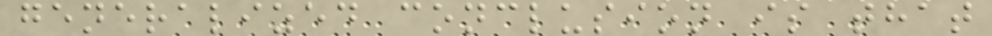generalized conclusion is that
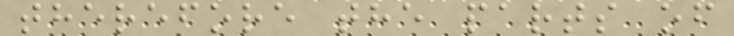therefore the parts of
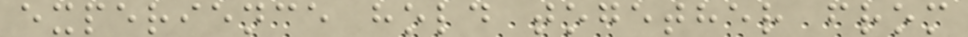experience hold together from
